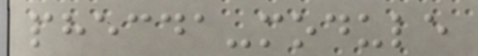phecda-module
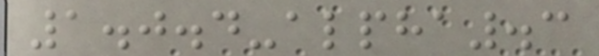1.0.4-alpha.3
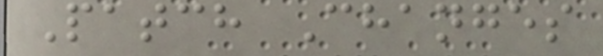Patch Changes
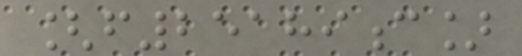[f25189c]
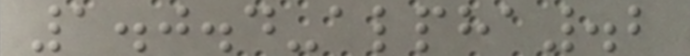1.0.4-alpha.2
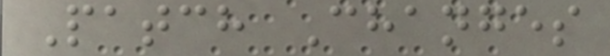Patch Changes
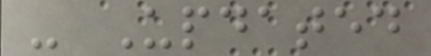- Updated
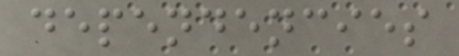dependencies
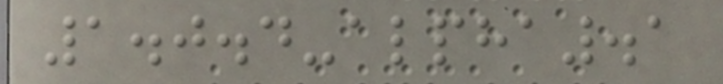1.0.4-alpha.1
